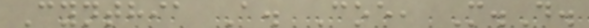Cynthia A. Coe, M.D.
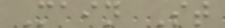Main St
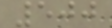500
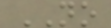NO
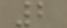2
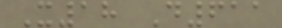X18 D611
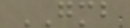GMB
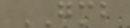GMB
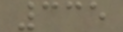335
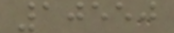10550
